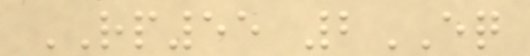RP55 2EQ
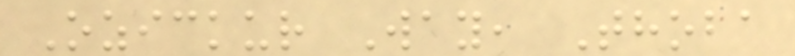Ozickur Way, Thoba
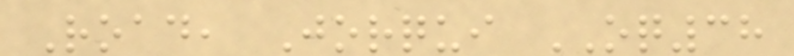Road, Jorqui OQ38
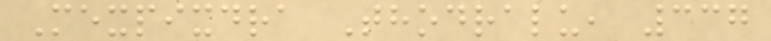Mexpixdra Thodralu, 337
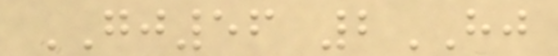GJ56 2HJ
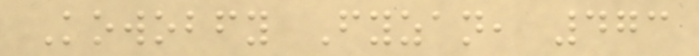Kowobfy Fyzan, 473
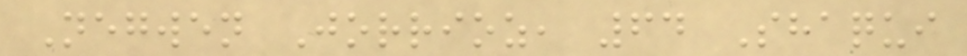Negwen Jorrioz, 64 Shaqui
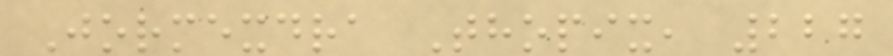Jormexdra Thopix, 227
